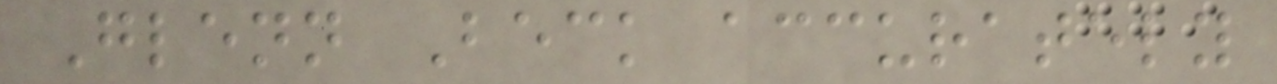Glenn Beck accurately
